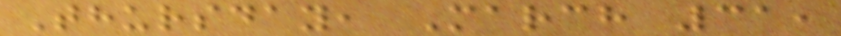Thursday, March 31,
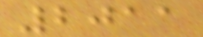2011
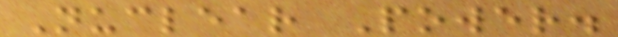Nuclear Power.
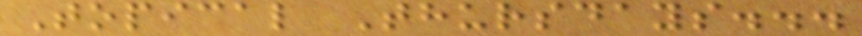Topical Thursdays...
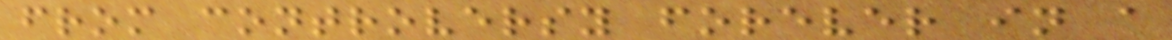from controversy forever in a
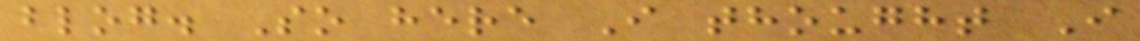blog. So here I thought I
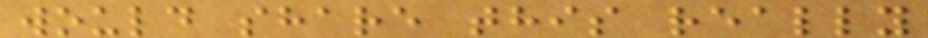would share this really
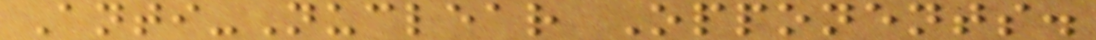Anti-Nuclear Opponents.
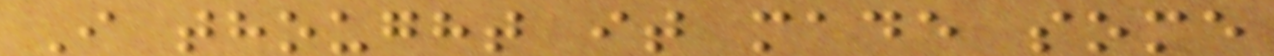I thought it made some
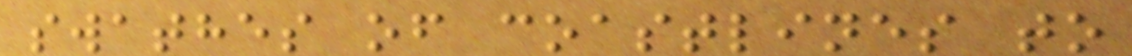swathes of coastlines to
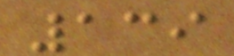139
